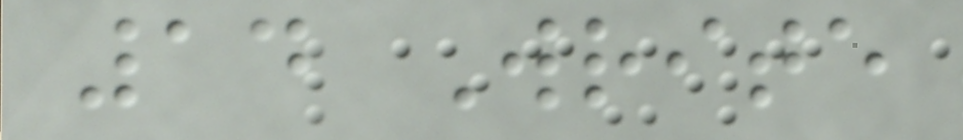14 Write
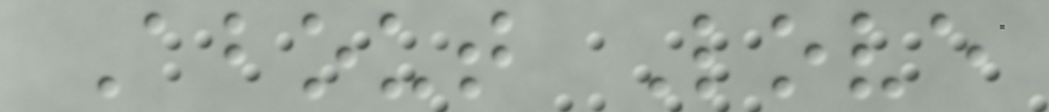About Love
